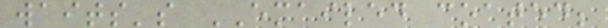waits's EMAILED coated;
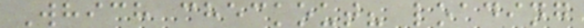Which checkout? loading
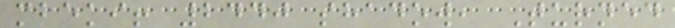mbeki! 2440 shadow, Turned
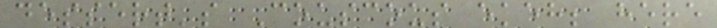dessert's Couscous ekeh; here
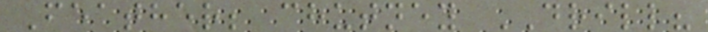Feather; chutney DRILL?
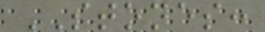STONES:
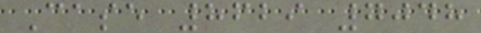Case 8629 7048
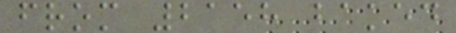from 2158 baked
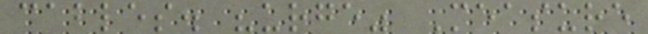cables. "urge" Measure
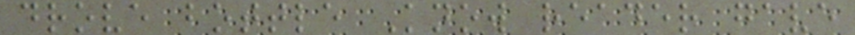drove bottle Know reader gave
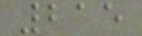215
